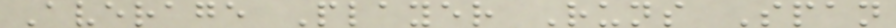Average Player Runs Span
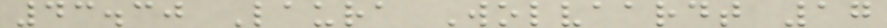43.30 Laura Wolvaardt 17
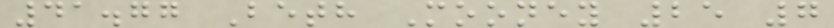41.77 Beth Mooney 25 7
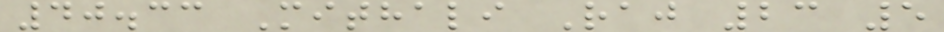40.33 Mithali Raj 23 5
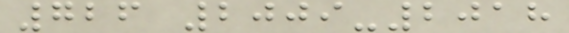726 2009-2018
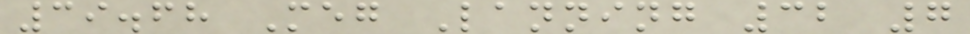39.68 Meg Lanning 32 7
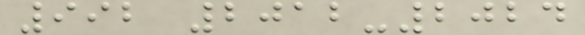992 2012-2024
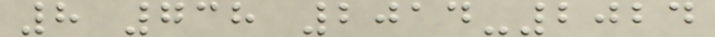8 738 2014-2024
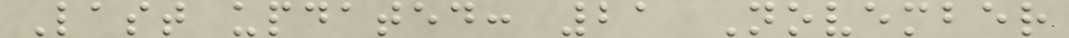Last updated: 21 November
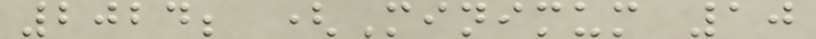2024; (Minimum 10
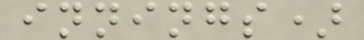innings)
